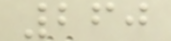260
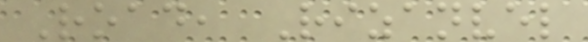Road, Rizanvel
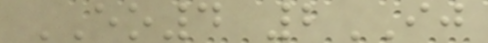EO4 2IJ
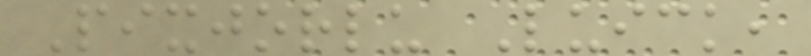Pixjorlu Luick,
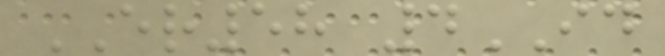ER58 4ID
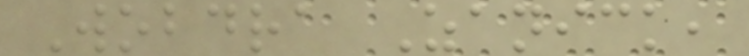Wobdra Zanick,
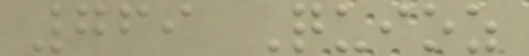769 Quioz
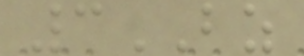3BZ
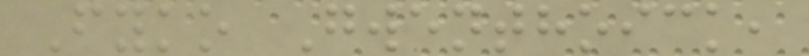Fyko Gwenthoick,
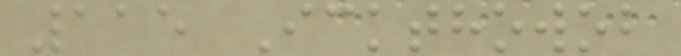115 Ickthowob
